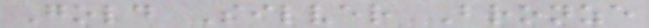Gold Silver Bronze
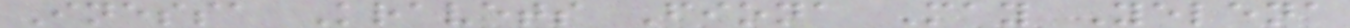Inessa Kravets Fiona May Yelena
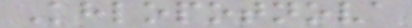Khlopotnova
